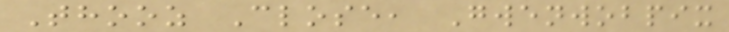Thooz Close, Gwenwobpix
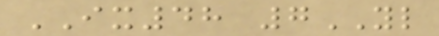IX48 7YL
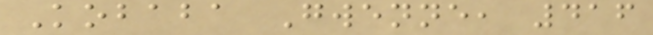Kobaba Gwenne, 416
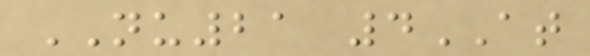NU21 4AT
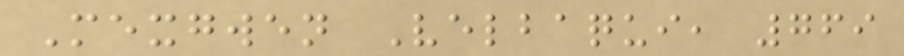Mexgwen Velbaqui, 769
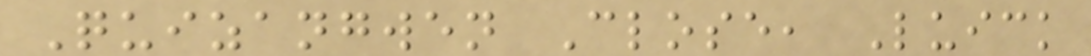Quizangwen Close, Luick
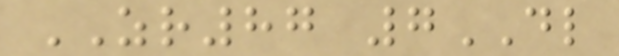ZR87 7DL
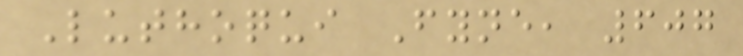Luthoqui Fyne, 607
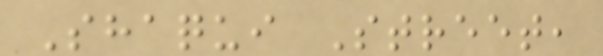Shaqui Street,
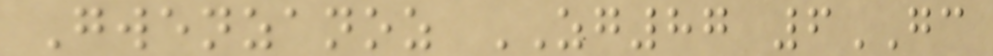Gwenzanoz ZG87 6GC
